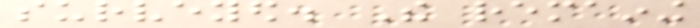surveyed. The remaining
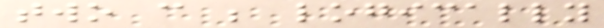two can be logically
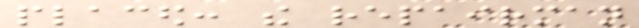placed: the repairman
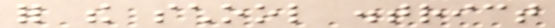for the school district
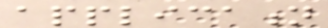application
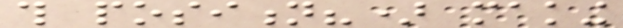this position?) making
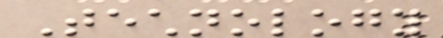Technology
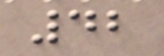42
